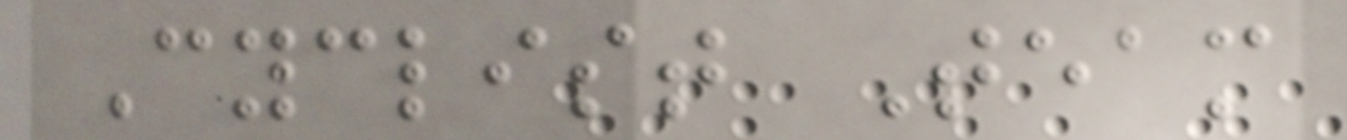Cyclist Team
